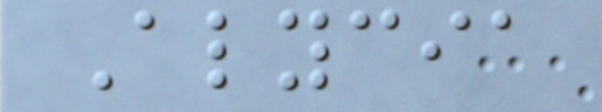Alycia
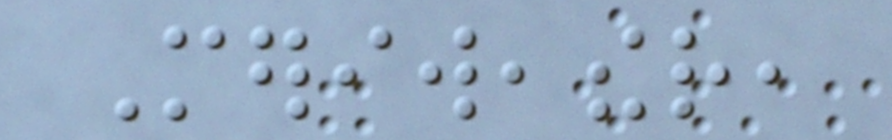Meriweather,
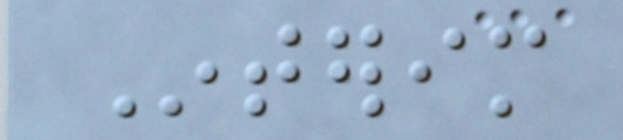Interim
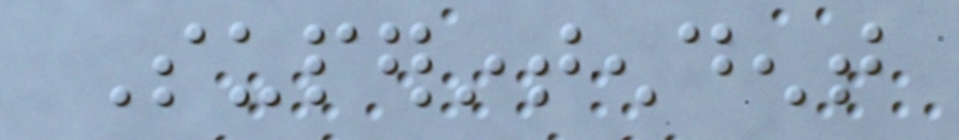Superintendent
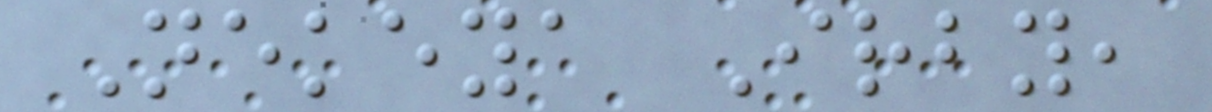Nekeya Irby,
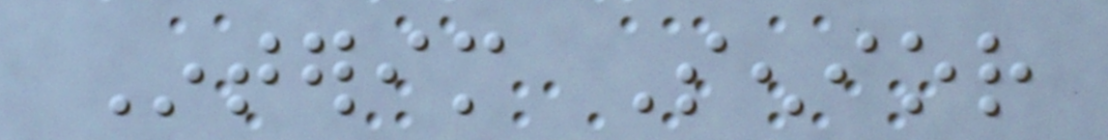Interim Senior
